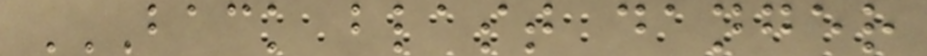BACK BLAST DANGER
